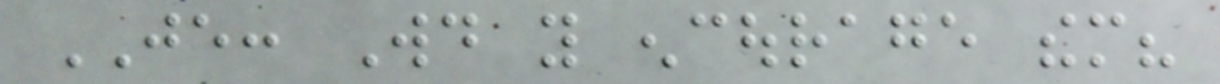JE: Would you encourage them?
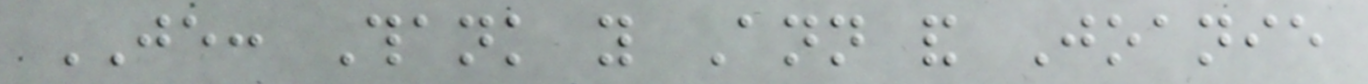JE: Thank you Ann and Joanie
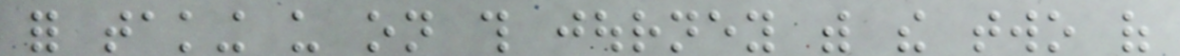for taking us on this journey with the two of
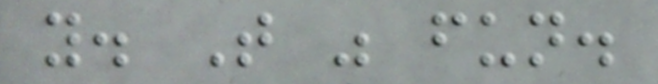you. That was fun.
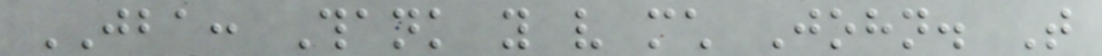JBA: Thank you very much John. That
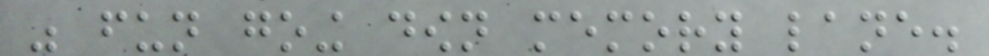was fun going down memory lane.
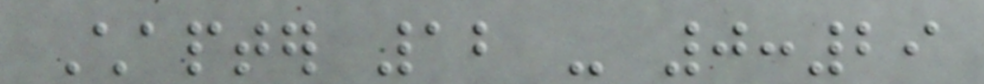Chapter 12 - 0:29
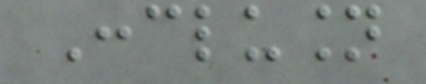Conclusion
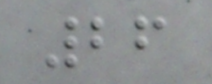26
